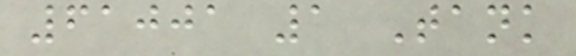61001 1 Tank
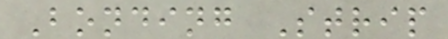Bonding Strip
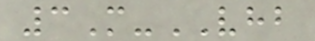3M-VHB
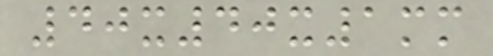40x40x1mm
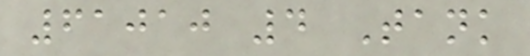61010 4 Tank
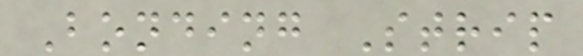Bonding Strip
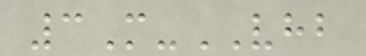3M-VHB
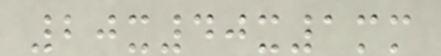20x40x1mm
